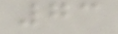73
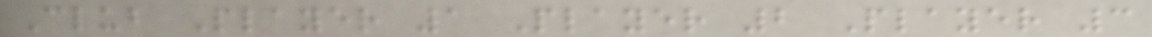Club Player 1 Player 2 Player 3
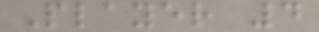Player 4
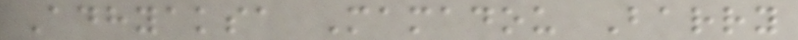Adhyaksa Mamadou Barry
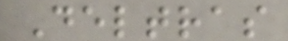Deltras
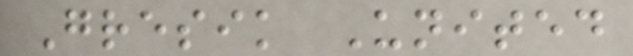Gresik United
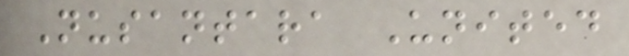Nusantara United
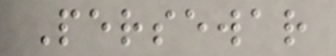Persewar
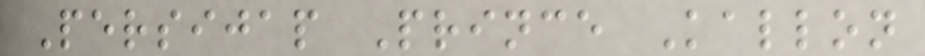Persijap Prince Kallon
